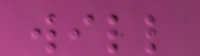will
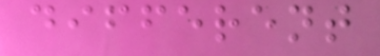different
